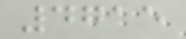4715
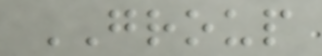GROUP
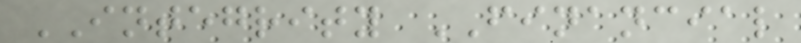INTEGRITY FINANCIAL
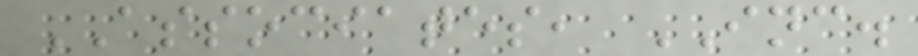ASSOCIATES, INC.
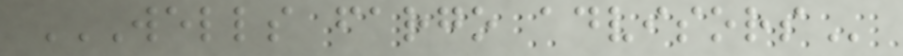WELLS FARGO ADVISORS
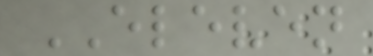ELEVEN
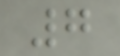7
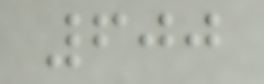600
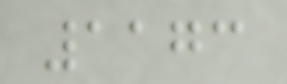1173
